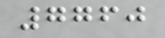7760
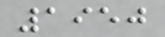1950
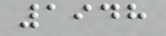1948
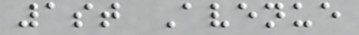1st Avenue
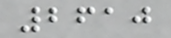2610
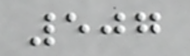507
